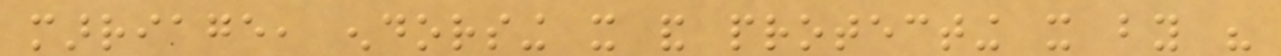marriage, endorsing it and protecting it by his
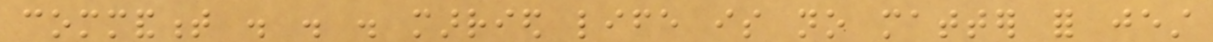commandment . . . married life is no matter for jest
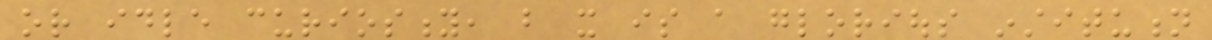or idle curiosity, but it is a glorious institution
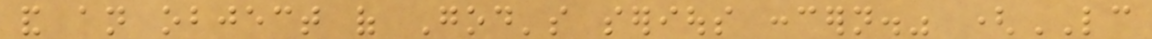and an object of God's serious concern." (LC
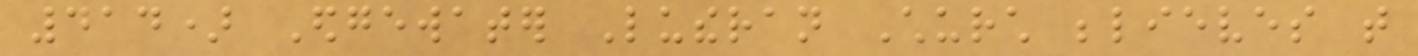414) Edgewater Lutheran Church believes that
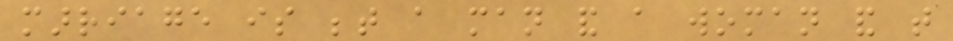marriage is between a man and a woman and that
